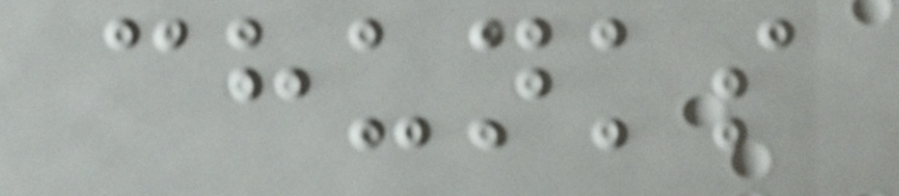chunks
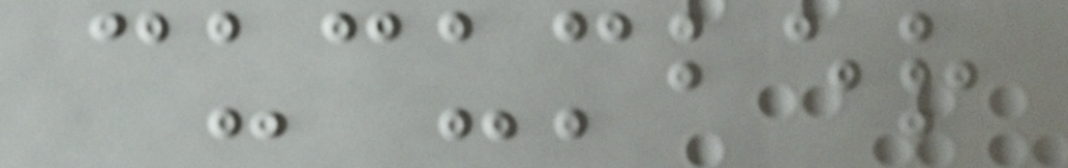cucumber
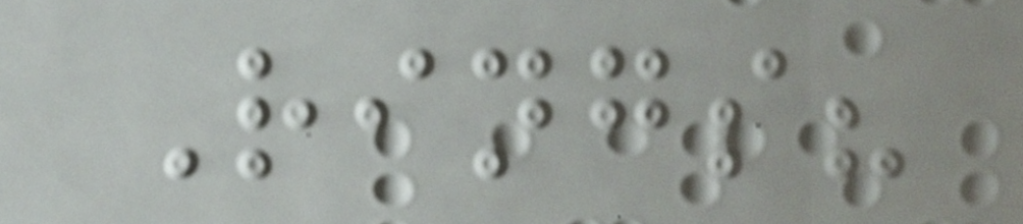Rings?
